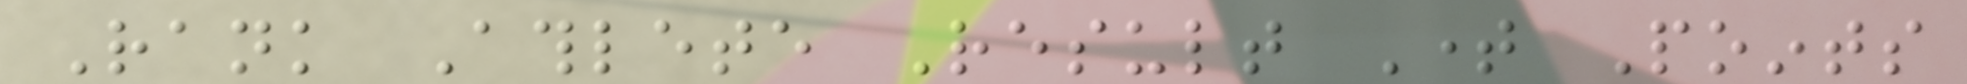Rank Athlete Result Time Points
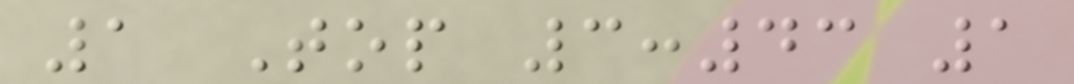1 Top 3:43 1
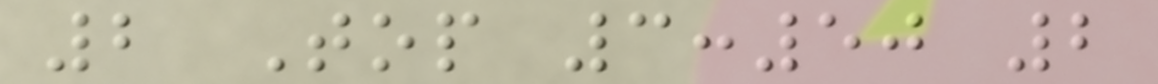2 Top 3:50 2
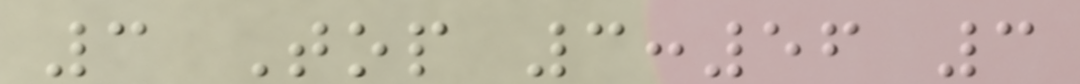3 Top 3:56 3
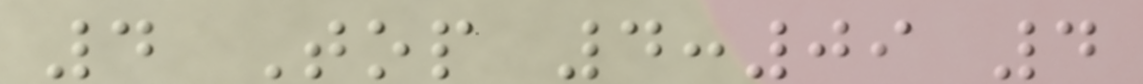4 Top 4:09 4
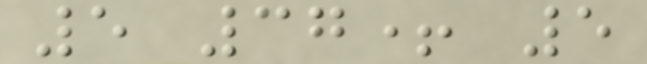5 37+ 5
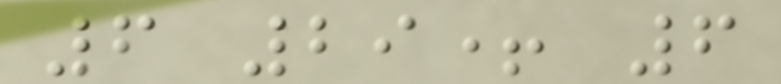6 29+ 6
